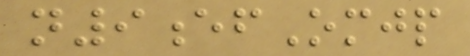n9efOmjp
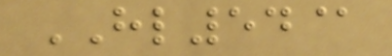HL54@
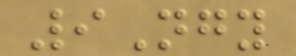9Ngy
